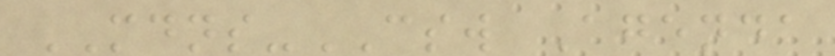MDNS-CSW Agenda
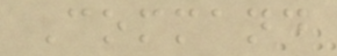Command
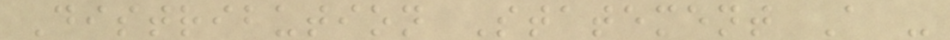Distribution Statement A -
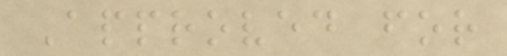Approved for
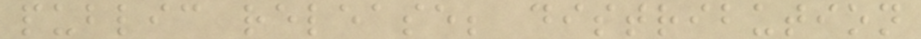public release; distribution
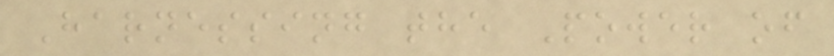Harnessing the Power of
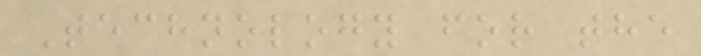Technology for the
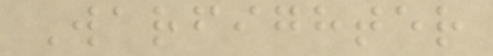Warfighter
